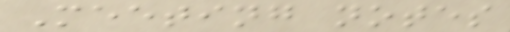Meeting notes
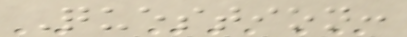Question:
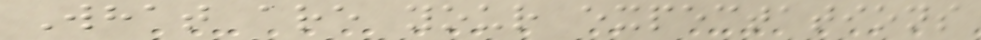What are your expectations
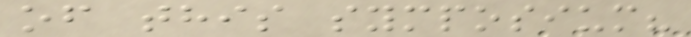of this symposium?
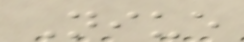Niue
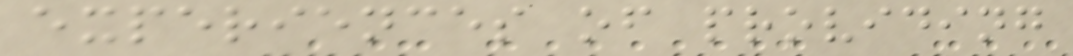experiences of providing
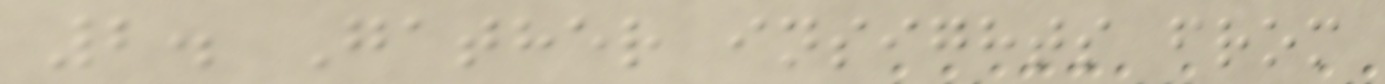2. Gather insights from
